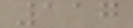117
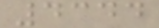4344
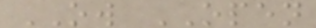OW OPEN
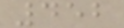452
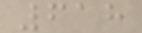618
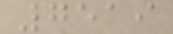7519
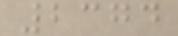2374
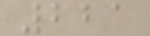221
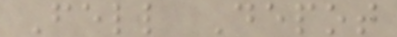Fell Depot
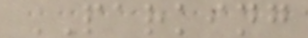PARKING
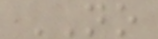NO
